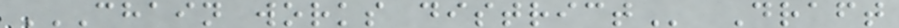CHAIN WORKS DISTRICT Draft
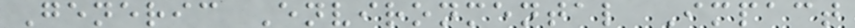Generic Environmental Impact
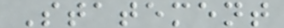Statement
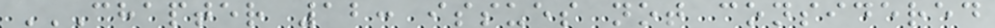CHAPTER 12: ISSUES NOT CONSIDERED
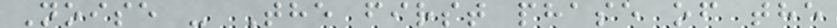Noise - The first phase of the
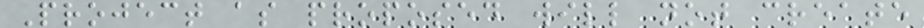Project as proposed will not create
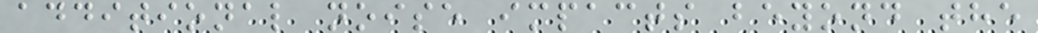additional noise impacts beyond the
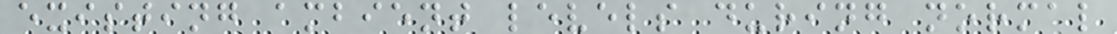existing ambient levels during normal
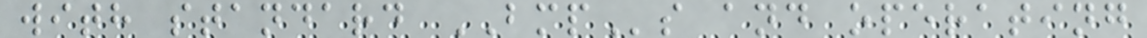with standard BMPs and operating
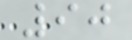90
